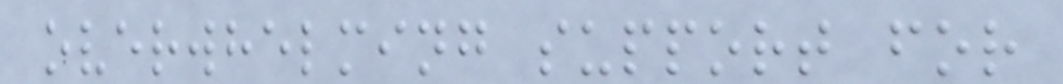overwhelming support for
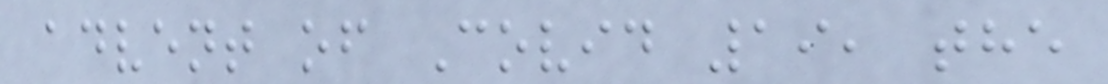advent of Covid 19, the
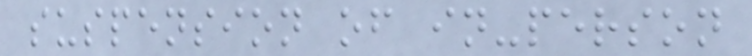suspension of in-person
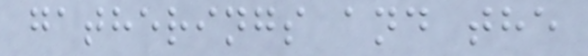gatherings and the
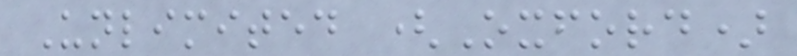Unlimited (Oxford)
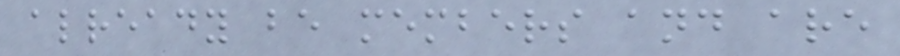already be members and are
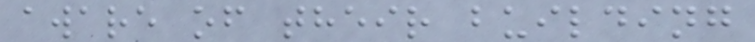aware of their building
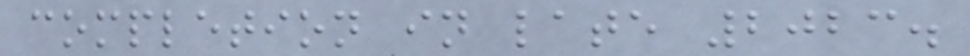completion in late 2023.
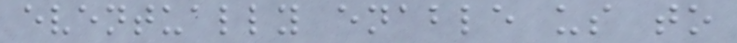eventually enable us to
